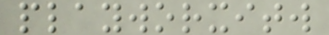playworxitw
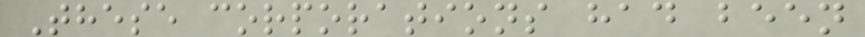These corporations had been
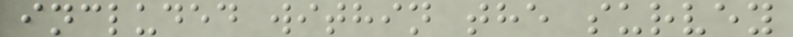included within the survey
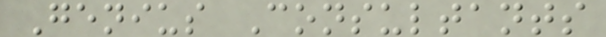Genius Consultants
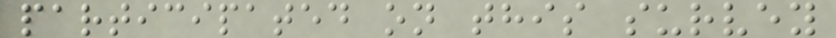participated on this survey
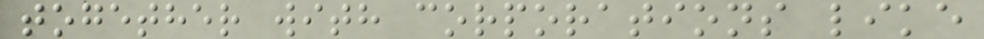together with corporations like
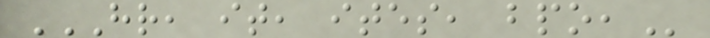HR, IT, ITES, BPO,
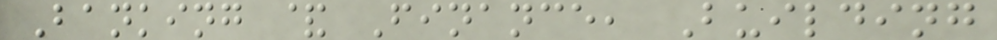Banking & Finance, Building
